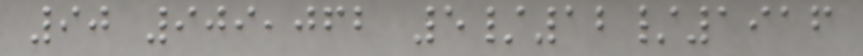90 909,062 5/12/1916
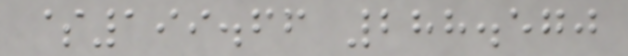$199.66 288.570
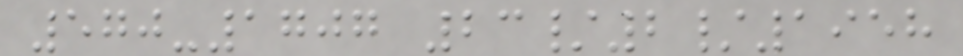570-1707 23/2/1958
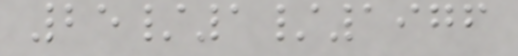25/1/1976
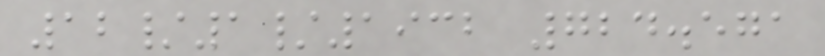12/1/1932 724.571
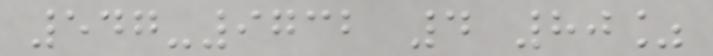547-9732 4 80%
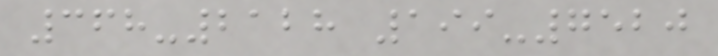368-2128 199-7520
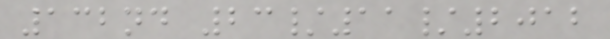132nd 23/11/2012
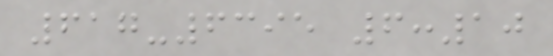617-6395 6:10
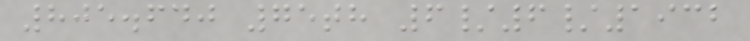805.640 75th 6/6/1932
